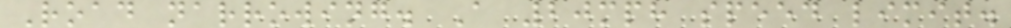Road narrowing. A 20mph speed limit.
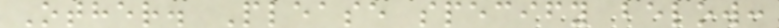Other. Please specify below:
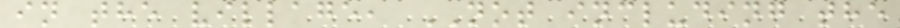in the village, NOT including the
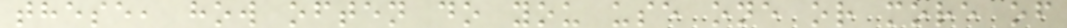these, how often do you use one or more of
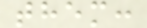them:
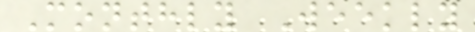Monthly Weekly
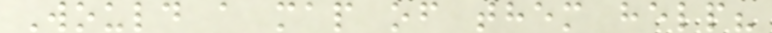Would a map of them help?
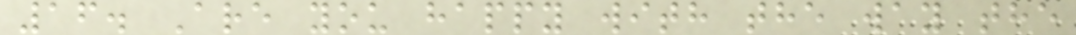16. Are you happy with the way the
